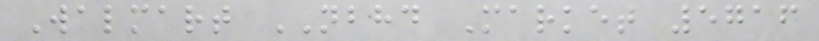Walmart NBHD Market 5716
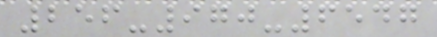256-970-6547
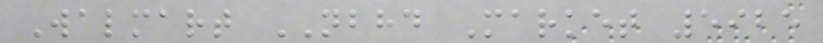Walmart NBHD Market 5925
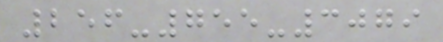256-755-3079
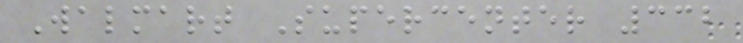Walmart Supercenter 332
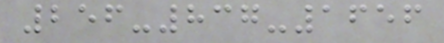256-837-1656
